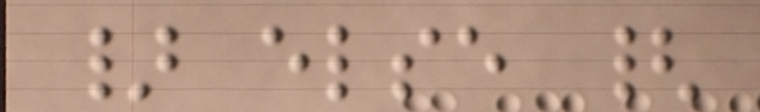} else {
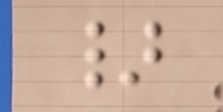}
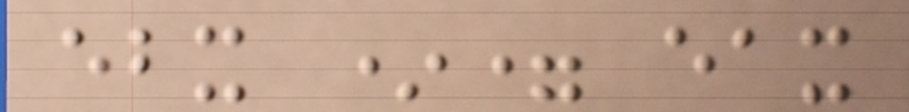ebx *= eax
